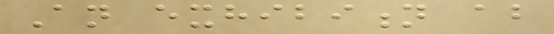An exhibition about
